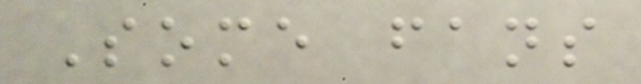Some fans
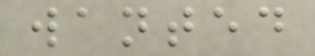wanted
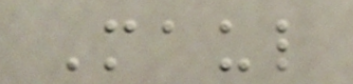Maul
